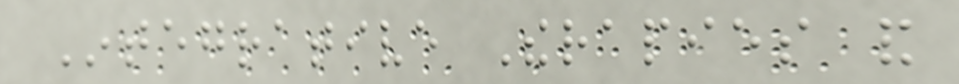Integrative Therapies and
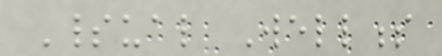Spiritual Wellness
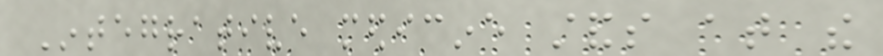Integrative medicine stands at the
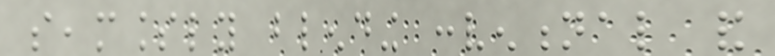seamlessly blending conventional and
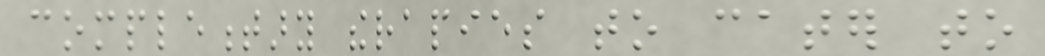complementary therapies to cater to
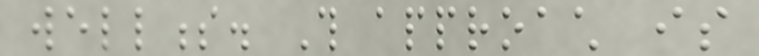wellness. This approach is
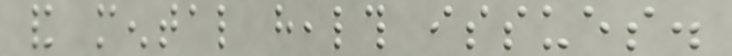and mental health issues.
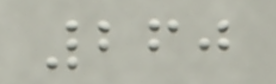260
